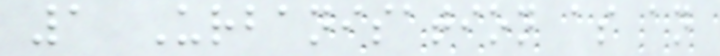1 Urbanisation as an
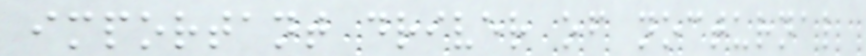important driver of nocturnal
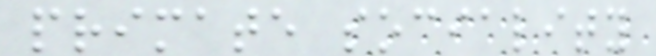primate sociality
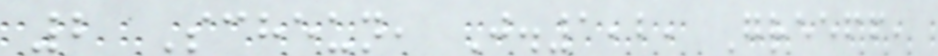2 Scheun, J.1,2, Greeff,
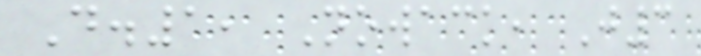D.1, Nowack, J3
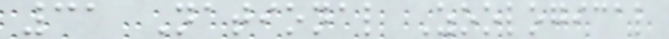31 National Zoological
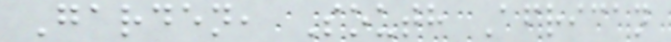Garden, South African
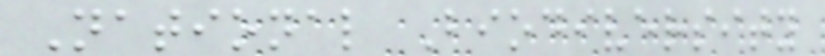National Biodiversity
